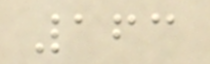163
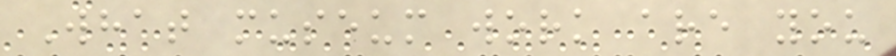What museum work are you
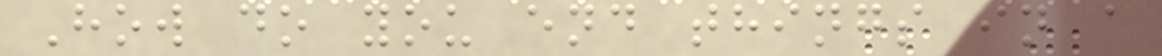How do you end things in a
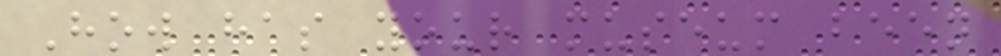How has your museum been
